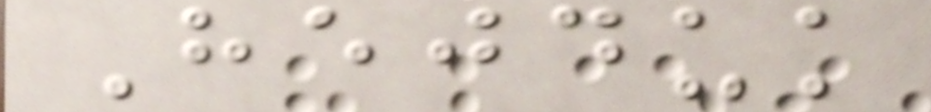Hejduk
